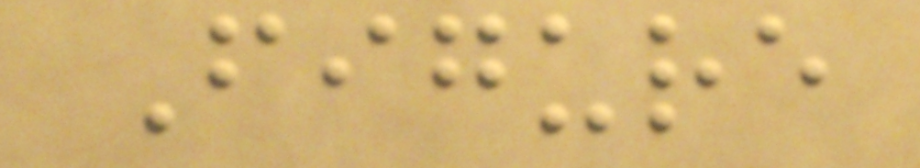Figure
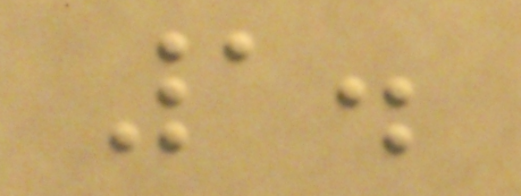1.
